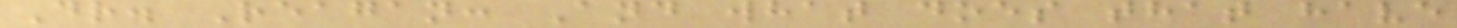Dr. Reagan: And what does that have
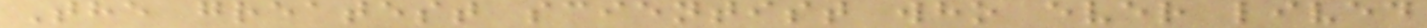The greatest scientist who ever lived
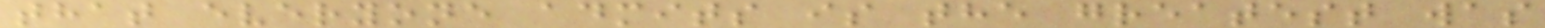that everyone admits is the greatest was
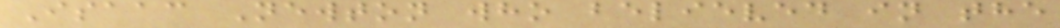Isaac Newton who believed in the
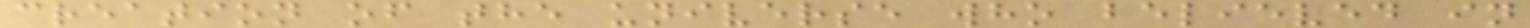creation of the universe who believed in
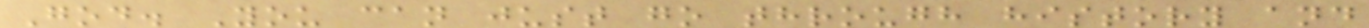God. You can just go through history and
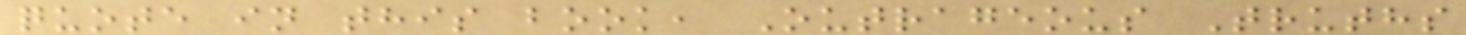quote in this book, Outrageous Truths
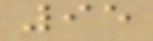95
